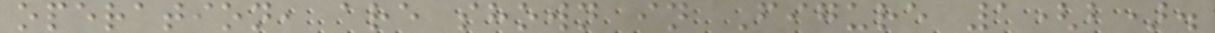operation, are shown in Figure 1(b).
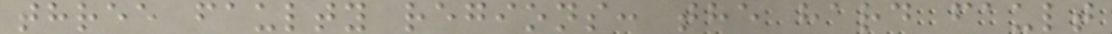three faulty regions: the hard fault
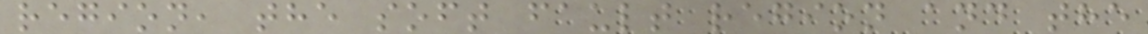region, the soft fault region and the
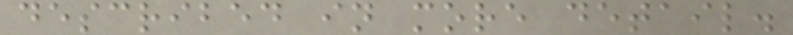described in more detail.
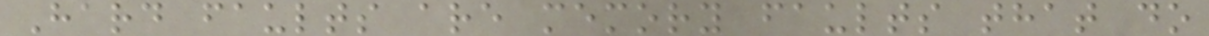Hard faults are memory faults that do
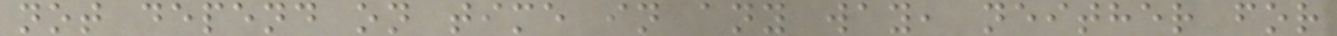not depend on time in any way, neither for
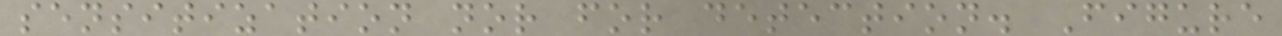sensitization nor for detection. Figure
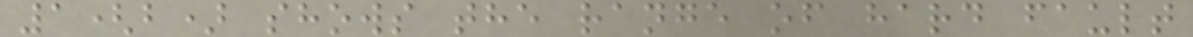1(b) shows the range of hard fault
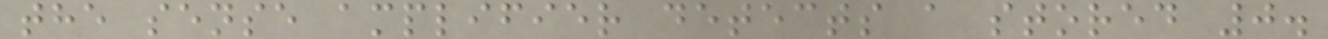the sense amplifier detects a stored 0.
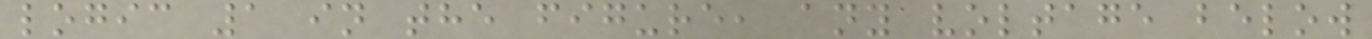logic 1 in the figure, any voltage below
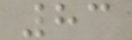83
